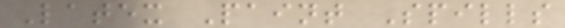Latex Paint Spills
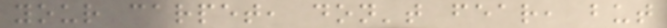your carpet, don't fear, but
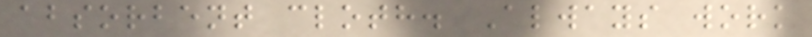absorbent cloth. Always work
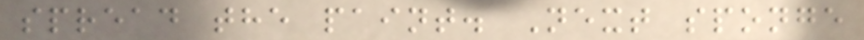spread the paint. Next sponge
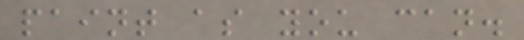paint as you can.
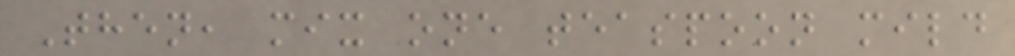Then, mix one teaspoon mild
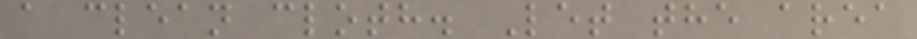a clean cloth. Let the area
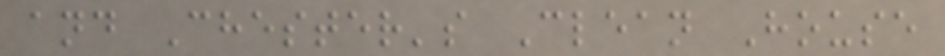and Chester's Clean House
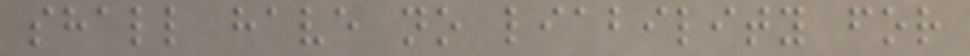shall have no liability for
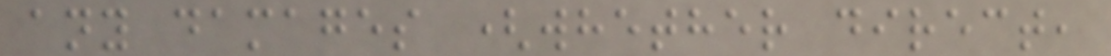any damages (whether direct,
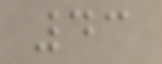43
